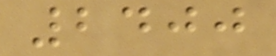2400
